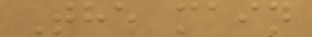The main
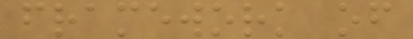framework of
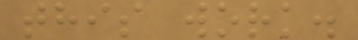this work.
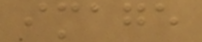image
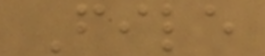File
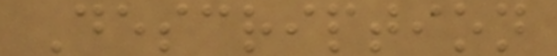Description
